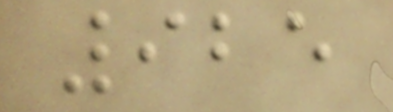925
